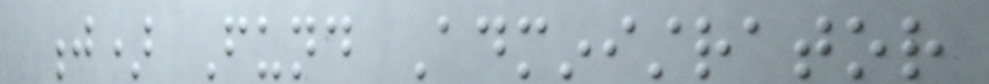j) Fund Administrator
